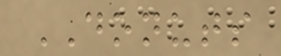DONUTS
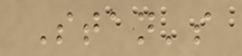Stan's
